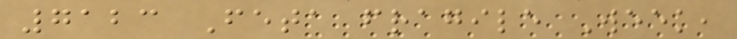7123 Feta fragile Week,
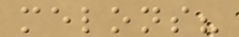melons?
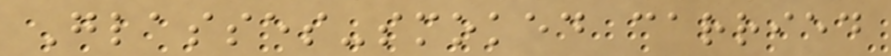Glasses-smoked carried
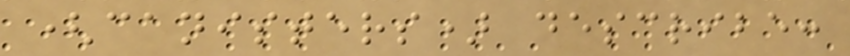(canisters) describe:
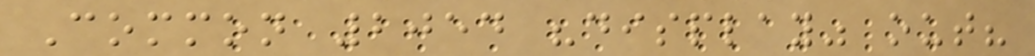Common 2054 "display" out?
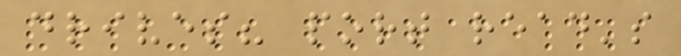drives? port read's
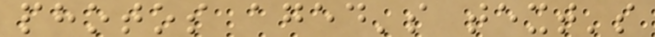photos aged's text's
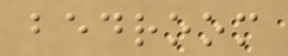bedroom
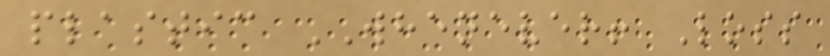plastic WHENEVER! Loss
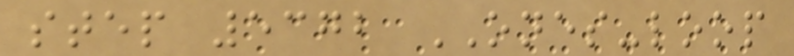step 5372 ONES-loop
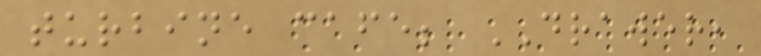turbine cafe; DRAWER,
